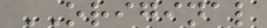ORIGINAL
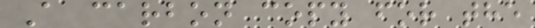A carbon copy for the
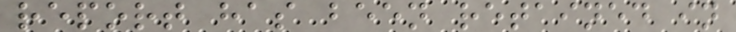report has been retained in
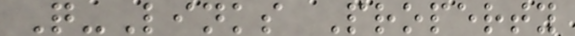Q-Links Property
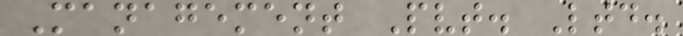Management Pvt. Ltd.
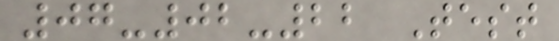07-02-22 Test
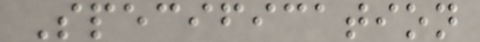Specification
